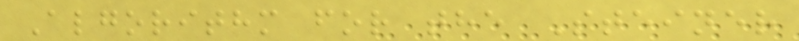Algorithm for the Steiner
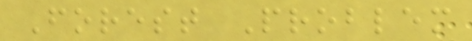Forest Problem
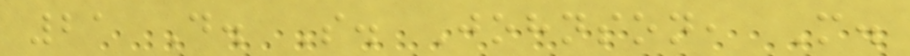21 D. S. Johnson, M.
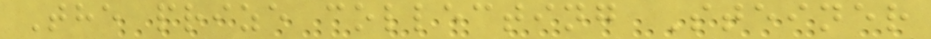The prize collecting Steiner
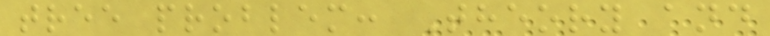tree problem: Theory and
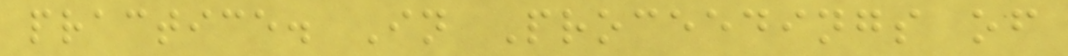practice. In Proceedings of
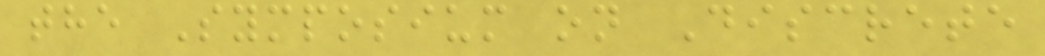the Symposium on Discrete
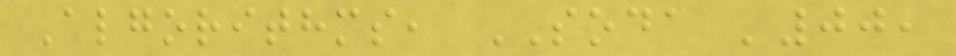Algorithms, SODA '00,
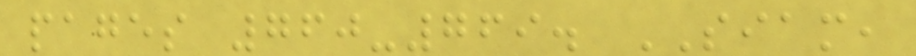pages 760-769. SIAM,
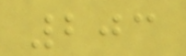203
